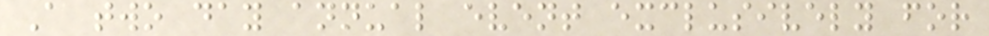A two day annual event exclusively for
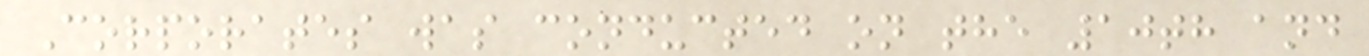Corporates was conducted on the 10th and
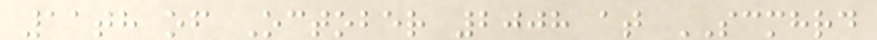11th of October 2008 at SCMHRD
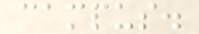campus.
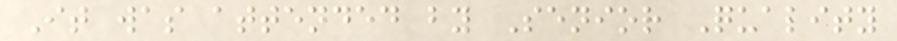It was attended by Senior Quality
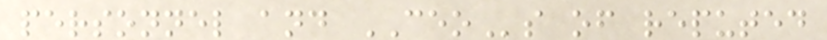personnel and CEOs of reputed
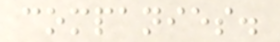companies.
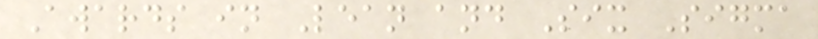Awards in Lean and Six Sigma
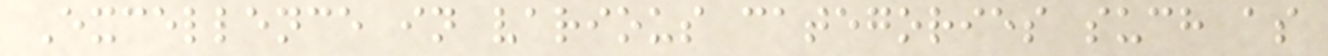Excellence in various categories such as
